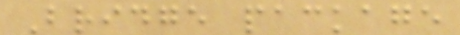Bridge package
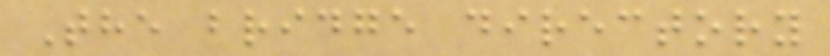The bridge directory
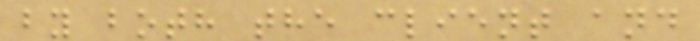by both the client and
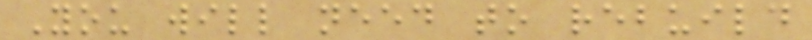You will need to rebuild
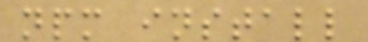npm install
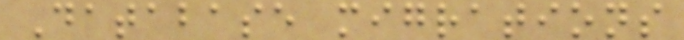Database migrations
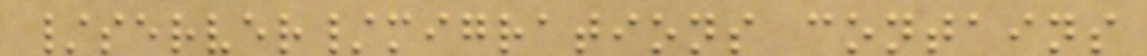/server/migrations contains
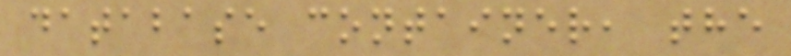database container, the
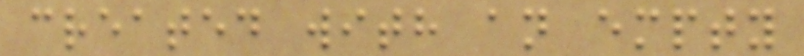created with an empty
